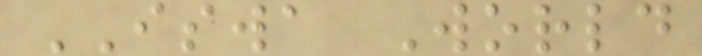ISWA World
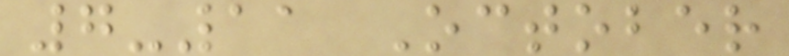7-11 October
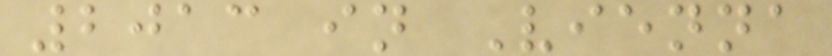2013 in Vienna
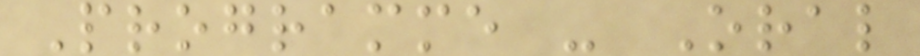Programme - Oral
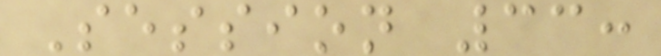Session 33:
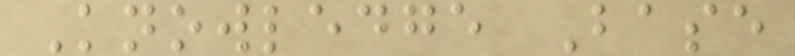Knowledge Base
